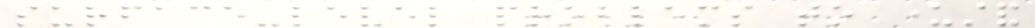surface-level problems to understand
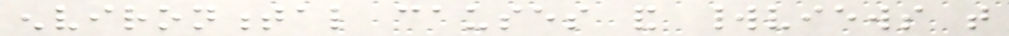environmental causes and worldviews that
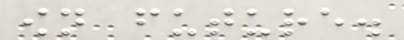own future.
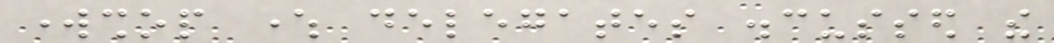workshop where delegates discussed the
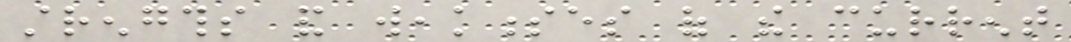strengths and weaknesses of the current
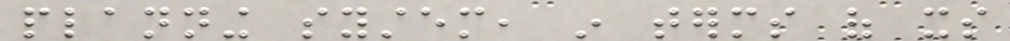planning system, in terms of its
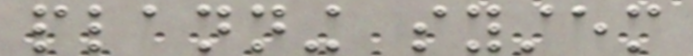planning system
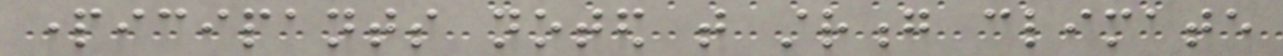participants noted that strong climate
